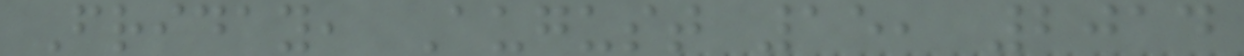Friday, August 15, 2014
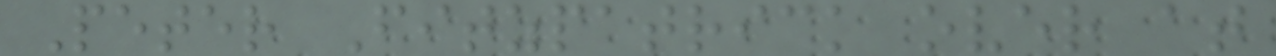Peter Fitzpatrick over at
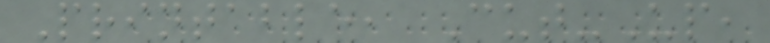Printable, Cut-Up,
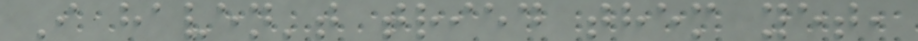I haven't tried them yet,
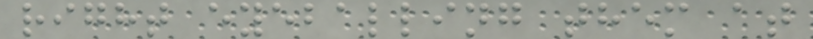right eyeballing them at
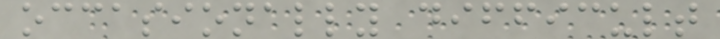occasionally difficult
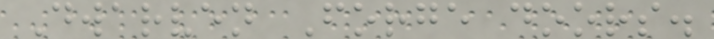Dwarven Forge doors.
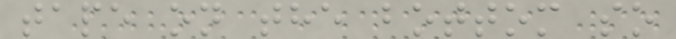tape on the bottom so
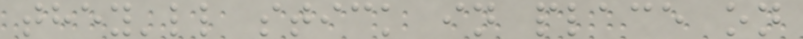they'll stick in place on
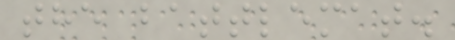the battlemat.
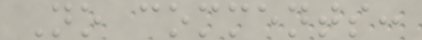No comments:
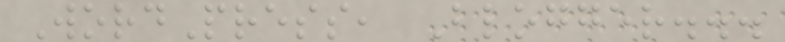WordPress, Blogger...
